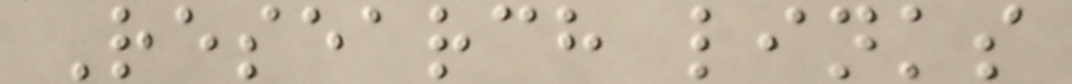Research links
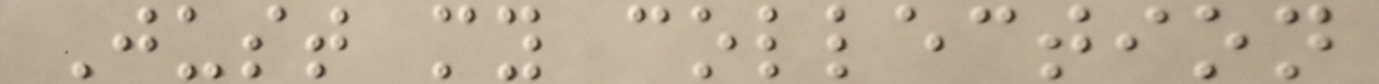Just my collection
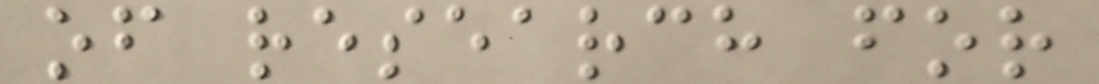of research for
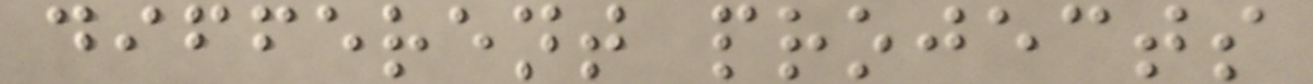different projects
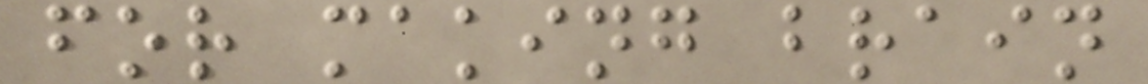for making brain
